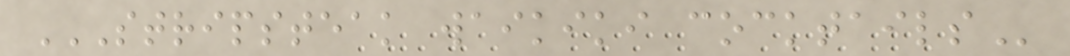STRIPSTEAK WAIKIKI COCKTAILS
